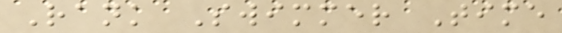Rank Swimmer Time
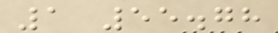1 55.78
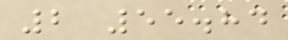2 55.84
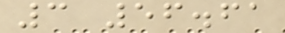3 56.61
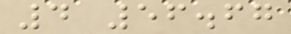4 56.67
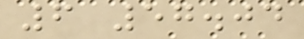6 57.04
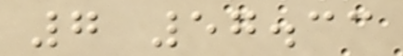7 57.33
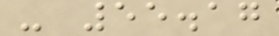- 55.17
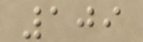109
